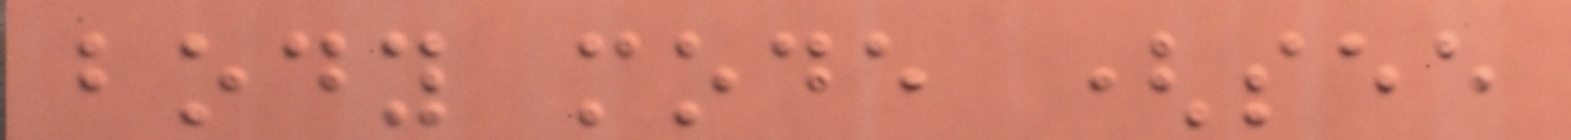body mode (see
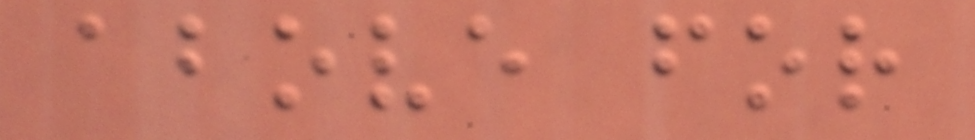above for
